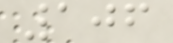106
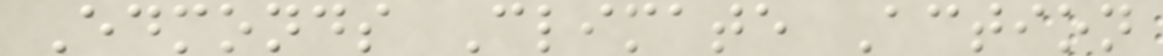Edmonds Climate Action
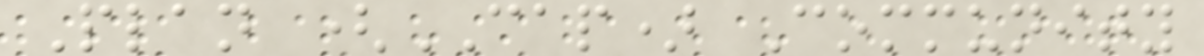Plan (CAP) Community
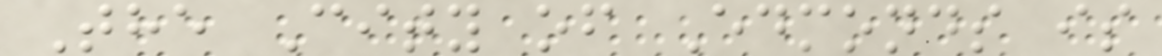The City of Edmonds is
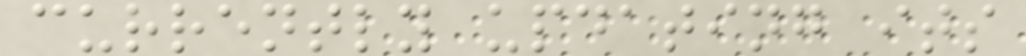currently updating its
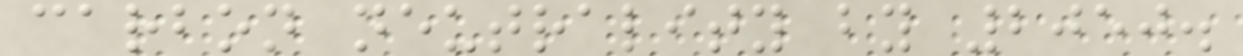carbon neutrality by 2050.
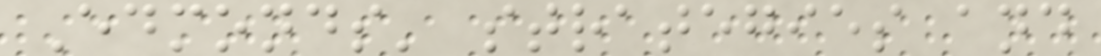Edmonds' strategies and
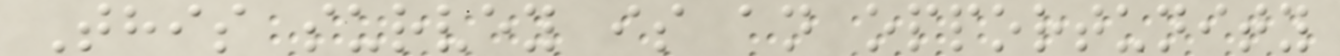This survey is an opportunity
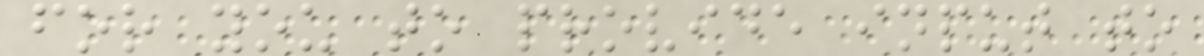for you to provide input to
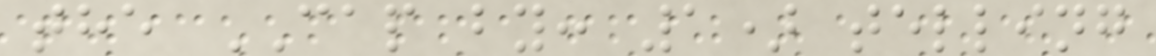the CAP by: 1) telling
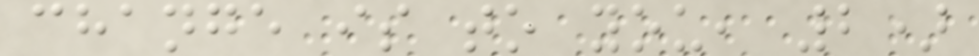change is to you, 2)
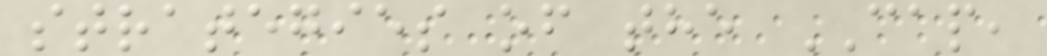strategies of the CAP,
